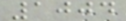1004
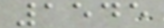1545
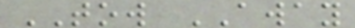TOW AWAY
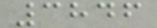3846
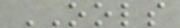OOLS
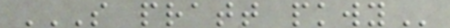S PRATT PKWY
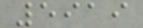5919
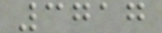3717
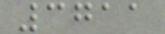3711
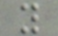y
